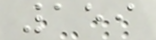159
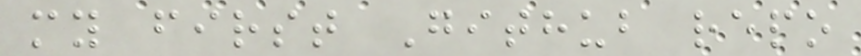my first Github repo
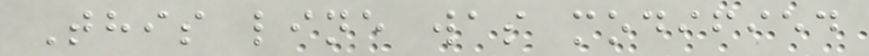This line was modified
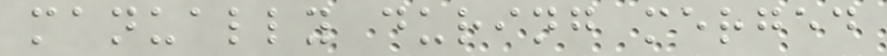manually during merged
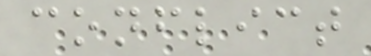conflict
